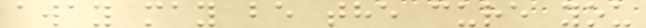away may be the cure you
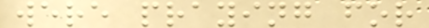were praying for
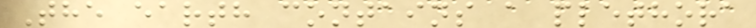The earth contains a plethora
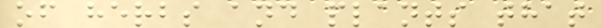of herbs and plants that
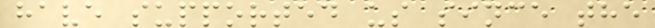have supported us since the
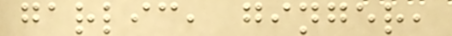garlic, ginger,
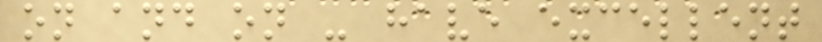on and on - have excellent
